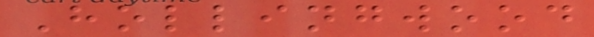Hollingwood
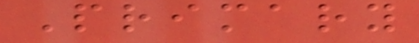Primary
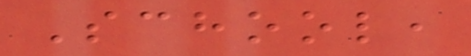School,
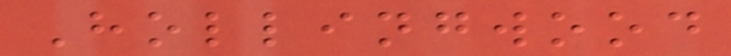Hollingwood
